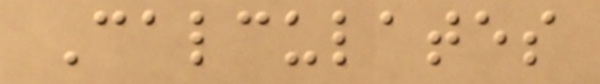Calculates
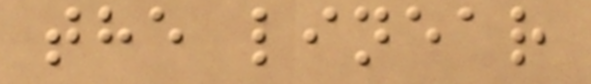the linear
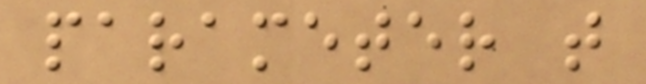parameter t
